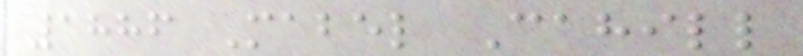1886 Mabel Cahill
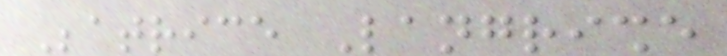Beatrice Langrishe
